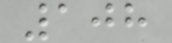108
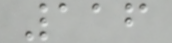116
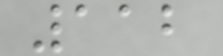112
